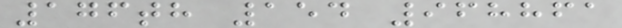176th 154 968861
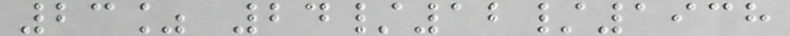23% 24/12/1938
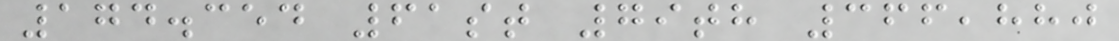174.354 61st 79th 366,880
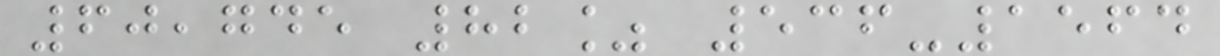60,745 82% 536-1564
